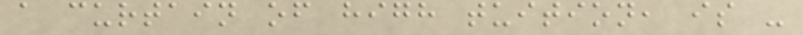a curtain of high tuition, is -
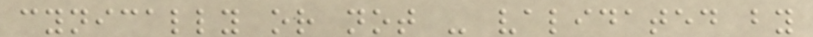cynically or not - validated by
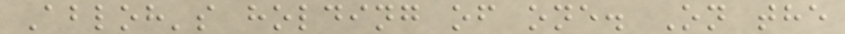Abloh's holding of one. On the
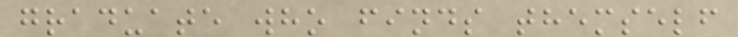graduate who finds themself
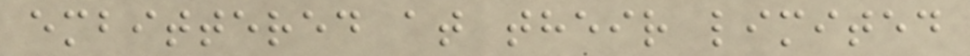embittered at their limited
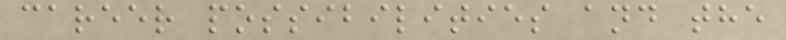career possibilities and the
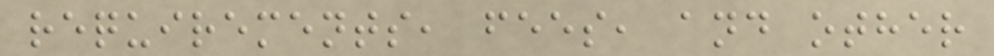requirements, fees, and other
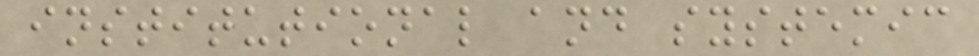institutional and systemic
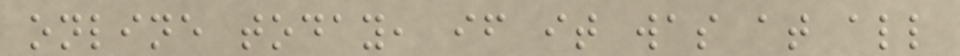online today, if it was at all
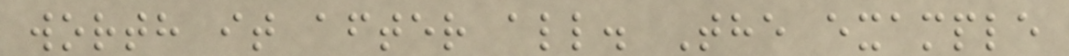worth it after all. The example
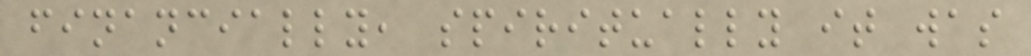financially, spiritually it was
